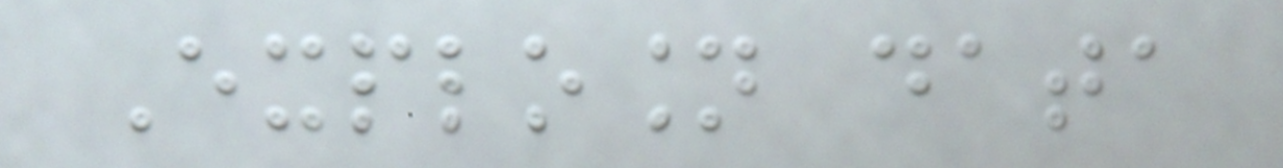Explosion data
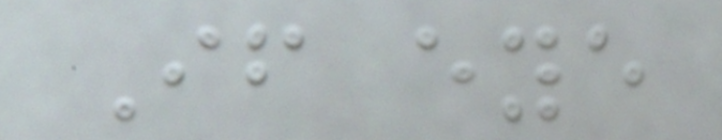If eye
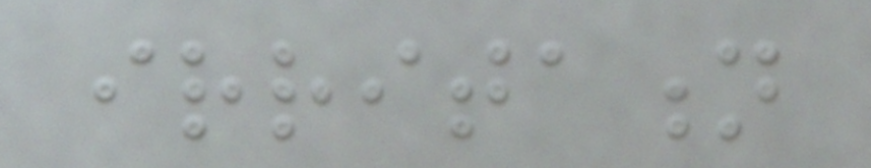irritation
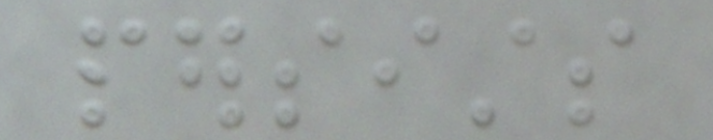persists
